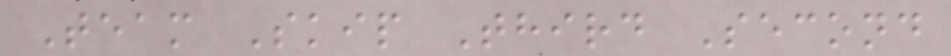Team Skip Third Second
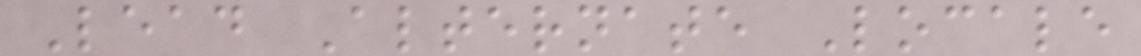Lead Alternate Locale
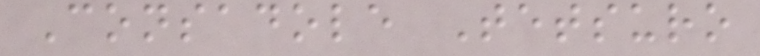Consadole Tetsuro
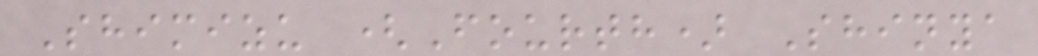Shimizu (Fourth) Shinya
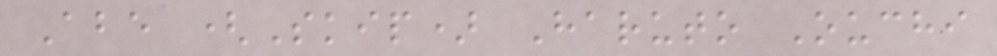Abe (Skip) Haruto Ouchi
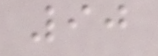90
